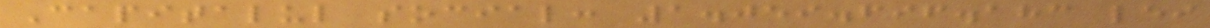Capitalul social: 1.059.696.183 lei
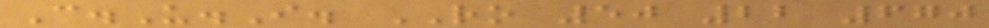C.U.I. RO 50 22 670
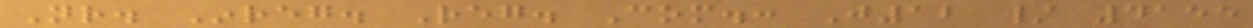Nr. Inreg. Reg. Com.: J12 / 4155
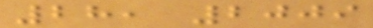28, 2009
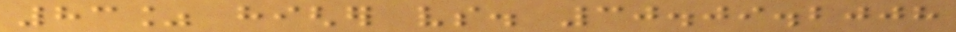83% higher vs. 30.09.2008
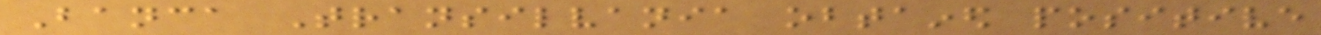Banca Transilvania obtained positive
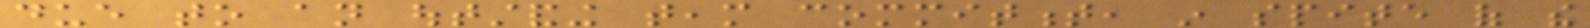due to an outstanding team commitment, in spite of the
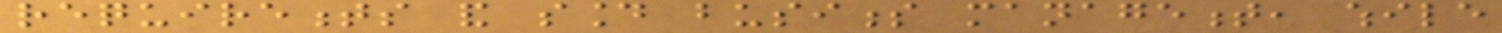requirements and sound business management, while
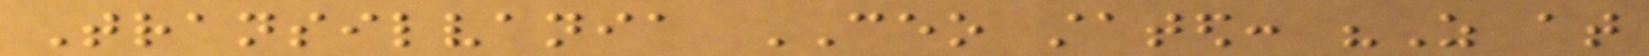Transilvania CEO stated: "As at
